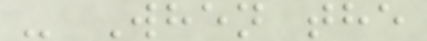- When the
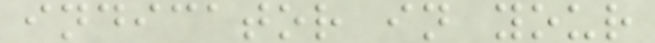indicator in your
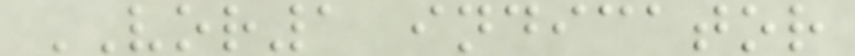VOR1 indicator
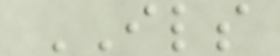ILS
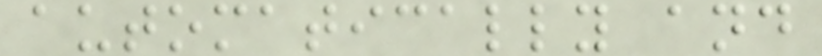automatically and
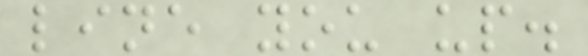line you up.
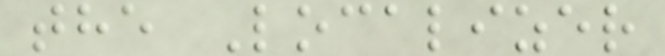the Localizer
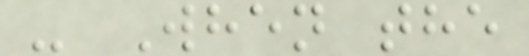- When the
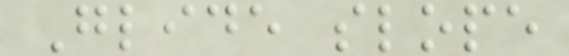Glide slope
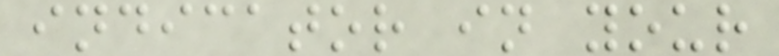indicator in your
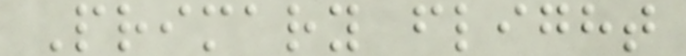Primary flight
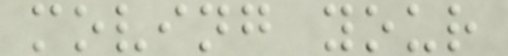moving your
